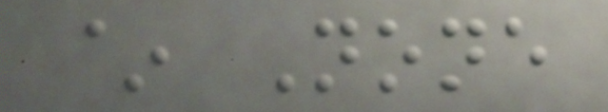~ None
